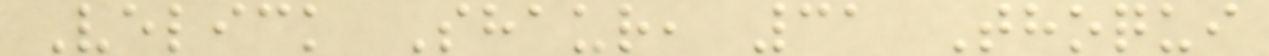Velick Shaur, 31 Thoqui
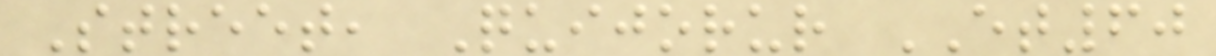Street, Quijorur ET60
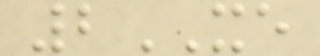2XE
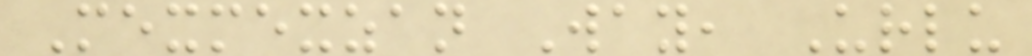Mexmexzan Way, Urlu
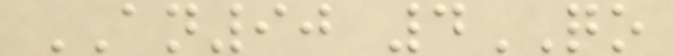AN90 4QO
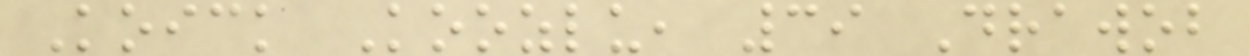Koick Koozlu, 39 Drawob
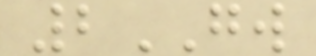2GW
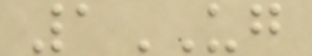1UG
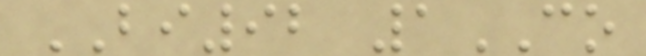BI92 1CO
